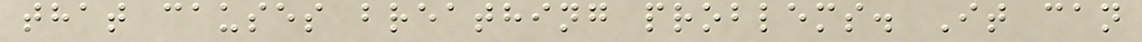that causes breathing problems. It can
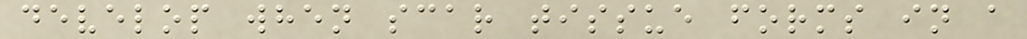develop when scar tissue forms in a
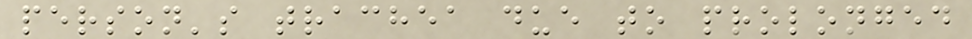person's trachea due to prolonged
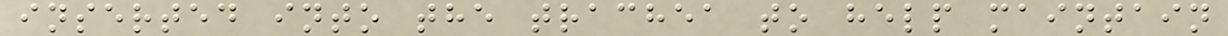inserted into the trachea to help maintain
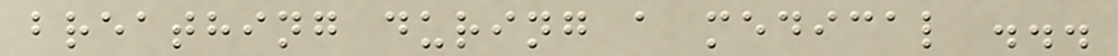breathing during a medical ...
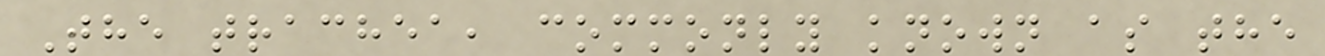The trachea, commonly known as the
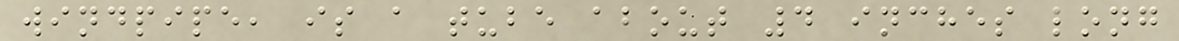windpipe, is a tube about 4 inches long
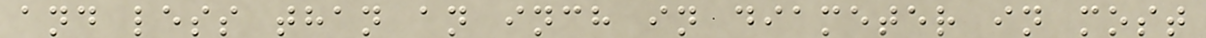and less than an inch in diameter in most
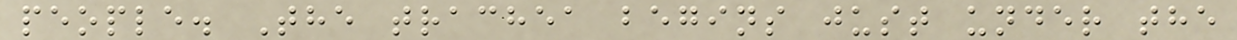people. The trachea begins just under the
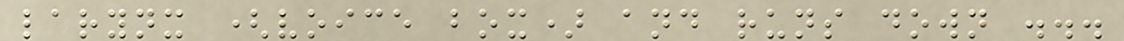larynx (voice box) and runs down ...
